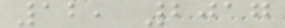12, 2017
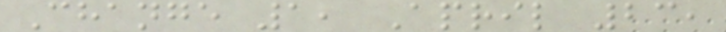Change 1, April 23,
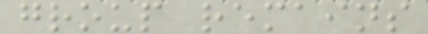group remains
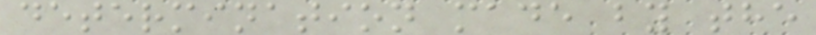determination made by the
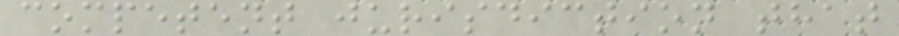competent jurisdiction that
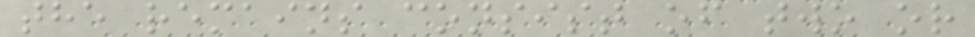the remains consist of two or
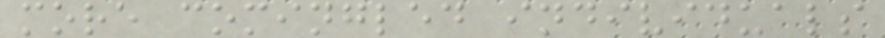more comingled individuals
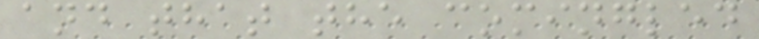and that the comingled
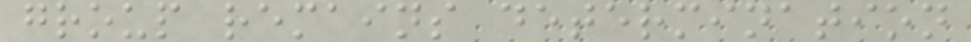group remains determination
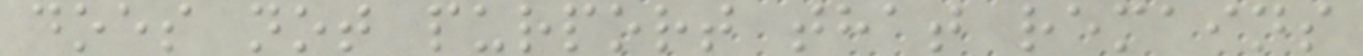does not purport that remains
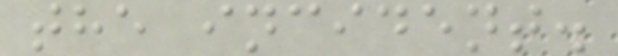the incident.
